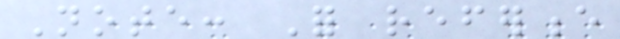Note: For reference
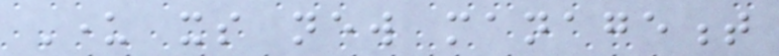Under its new management
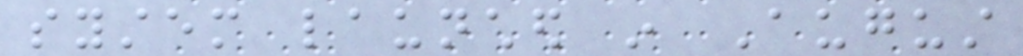system launched in August
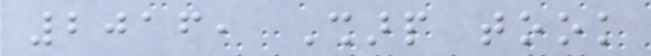2016, Sharp took
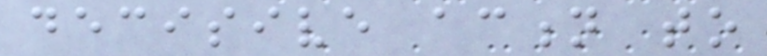decisive action to
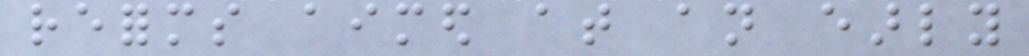reforms aimed at an early
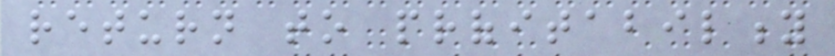return to profitability
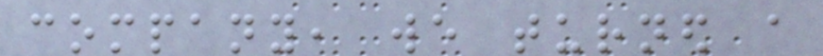company, we turned a
